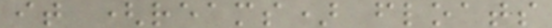it (reams) floats
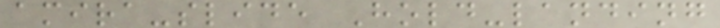amira-slide Hold-landing
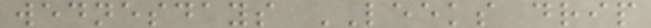wednesdays LEEKS drip
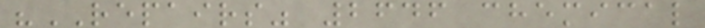"REPAIRS" 2646 chemical
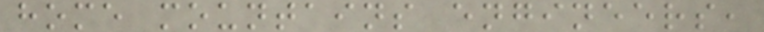home mountains engineers,
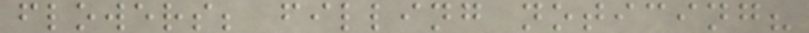flowers; filling noticing?
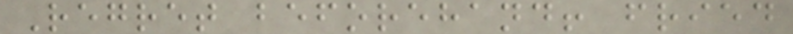Regret beforehand! fried
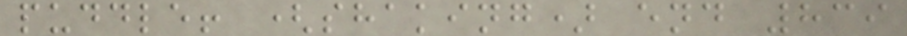puddle! (shaking) end 839
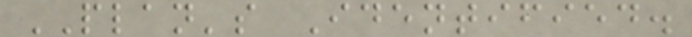PLAN's Identified.
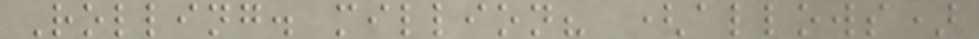Rolling. million? (allows)
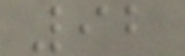92
